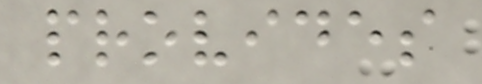provides
